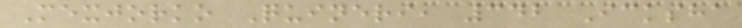Mexjorko Quineri, 342 Icksha
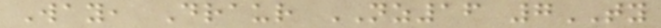Way, Draur NZ16 7TY
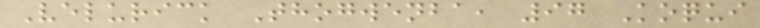Velurick Thogwenba, 97 Koqui
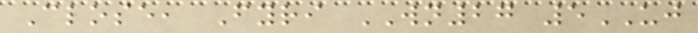Close, Fyri WN27 5UJ
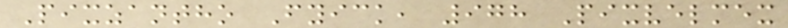Pixzantho Fyick, 978 Pixvelmex
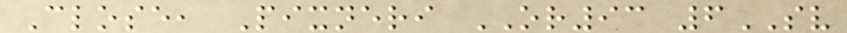Close, Pixneri OR93 6SV
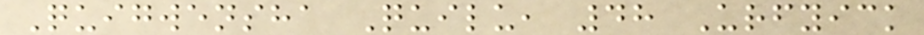Quigwensha Quilu, 48 Urfyick
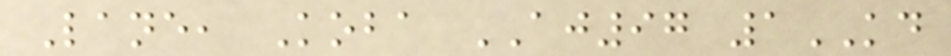Lane, Koba AJ97 1KD
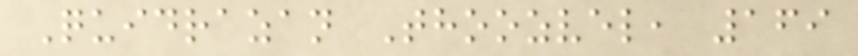Quidrazan Thoozvel, 169
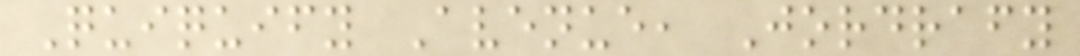Quiquify Avenue, Jordrafy
